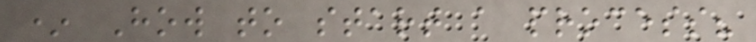* How to start a process?
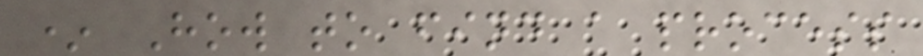* How to find a process
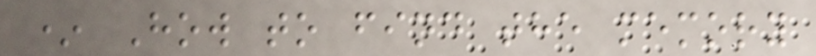* How to find the memory
